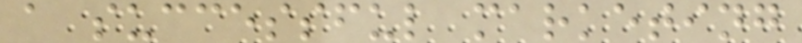a successful marketing
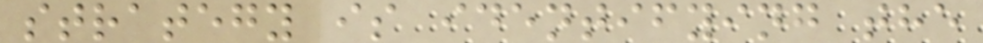strategy is identifying the
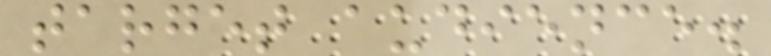target audience.
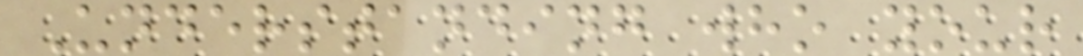Understanding who your
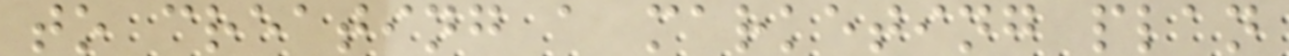to creating a marketing plan
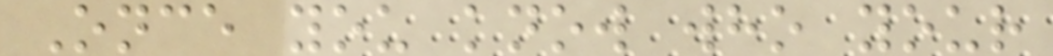Once you know who your
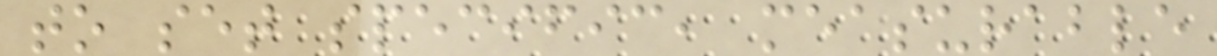to set specific, measurable
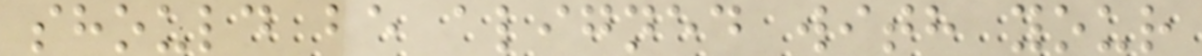should be aligned with your
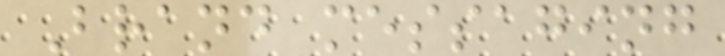Brand messaging
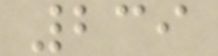239
